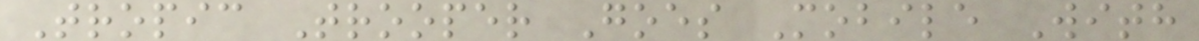Tropic Trooper Goes Mobile With
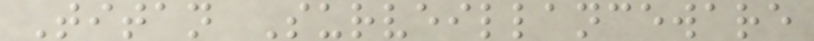Titan Surveillanceware
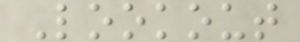Lookout
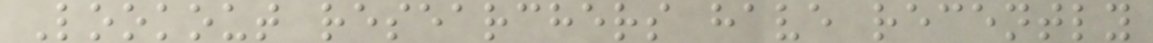Lookout researchers have recently
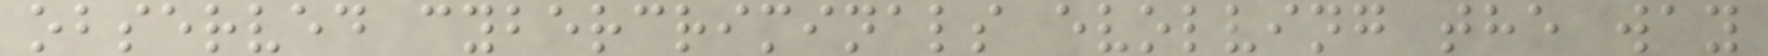observed cybercriminals evolving the way
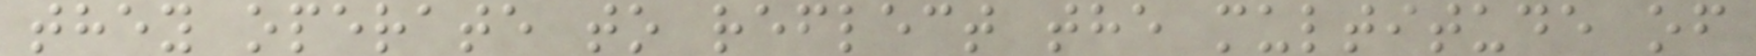they operate to reflect the multitude of
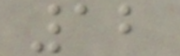12
